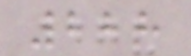228
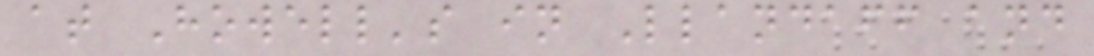at Howell's in Llandaff and
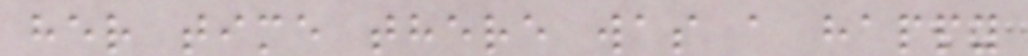her time there was a happy
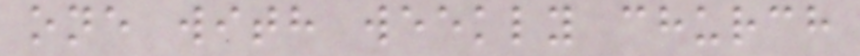one with weekly church
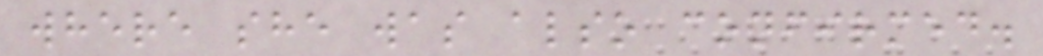where she was also confirmed.
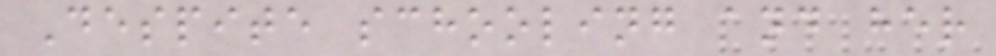Despite schooling and her
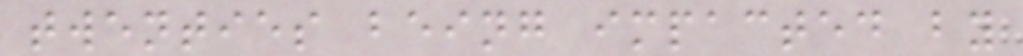twenties being impacted by
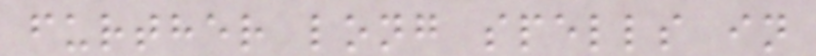further long spells in
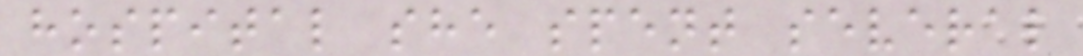hospital she spent several
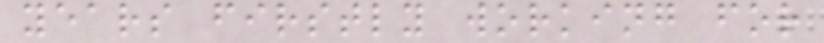years firstly working for
